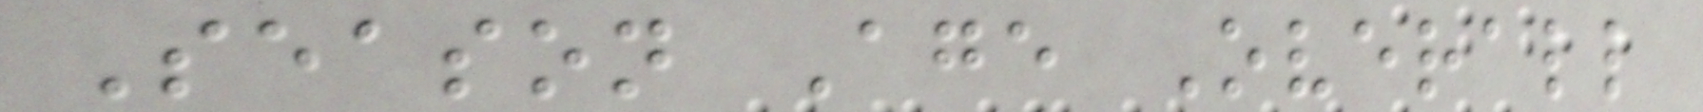Season Age Overall
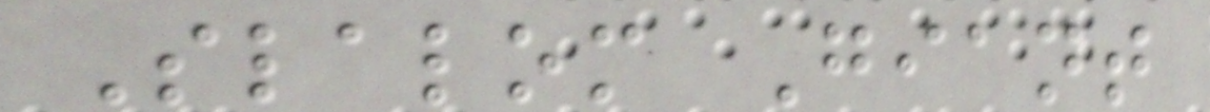Slalom Giant
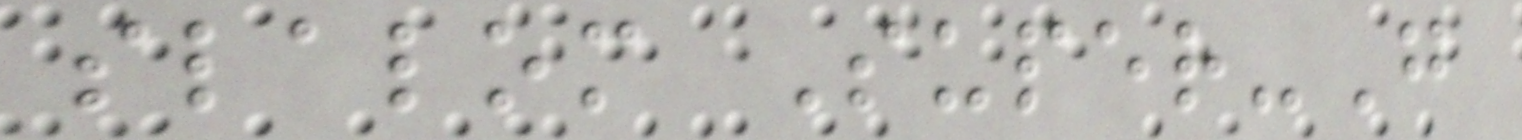slalom Super-G
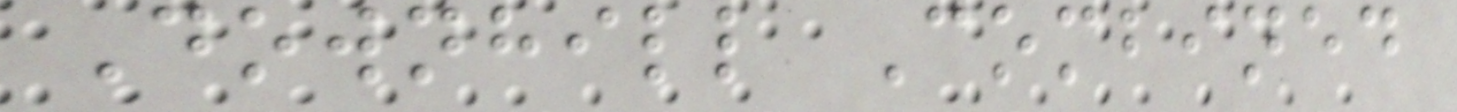Downhill Combined
